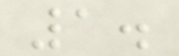1.
